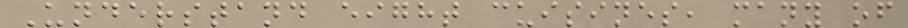Understand eight cuisines, many of
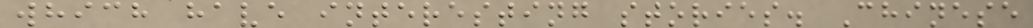which have interesting stories. Chinese
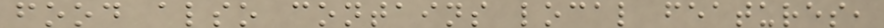food also contains local features,
